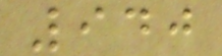940
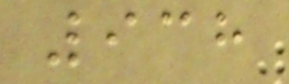938
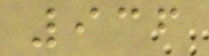936
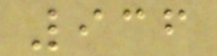936
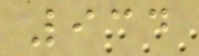934
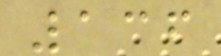136
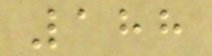188
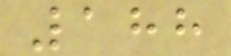188
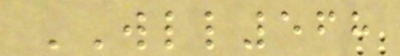WLL568
